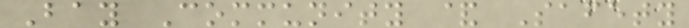Bay Community & Safety
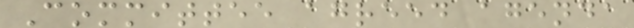Committee agreed agenda
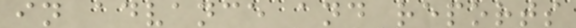in advance and reports
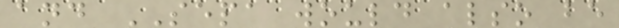and SEPA would also be
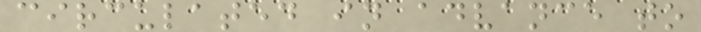circulated in advance to
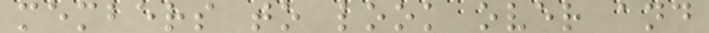members to look over and
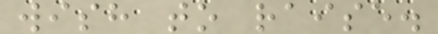wish to raise.
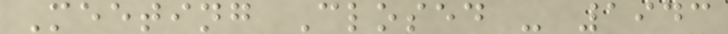Meeting Closed - 1943
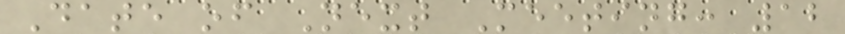Date of Next Meeting: 12
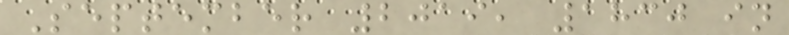September 2019, 1830 in
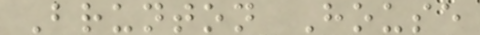Brunton House
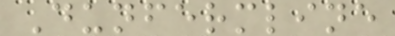Dunfermline
